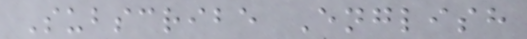Subscribe English
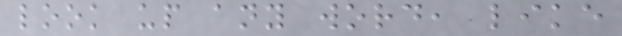look up any word, like
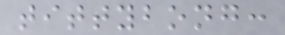tittybong:
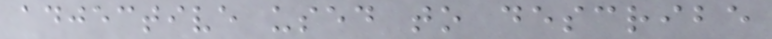adjective used to describe
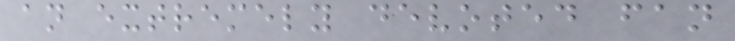an extremely devoted fan
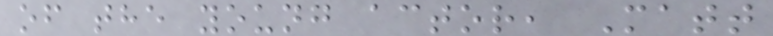of the young actor, Matt
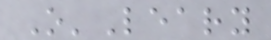O'Leary
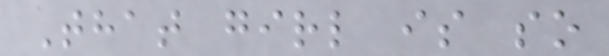That girl is so
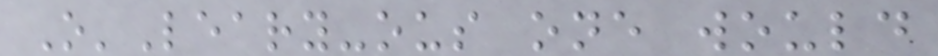O'Leary-ous one would
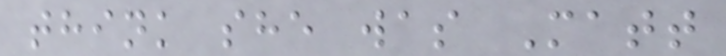think she was Matt
